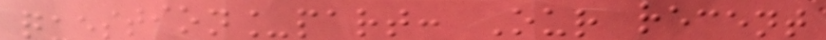question_part: Our recent
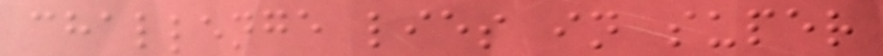challenge lies in super
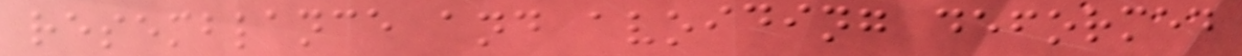resemblance and avoiding deformed
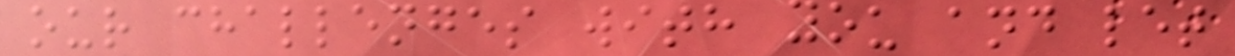our challenges with you and let
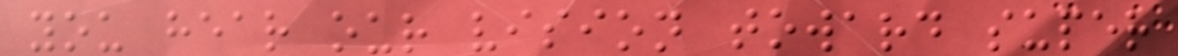you hear our vision toward super
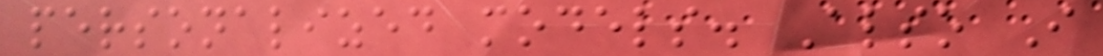personalized models. Also I
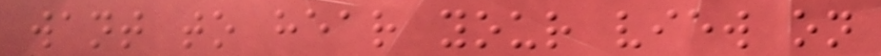want to hear your view on
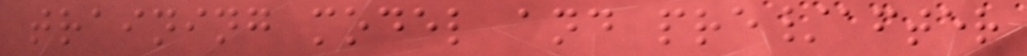training model and pre/after
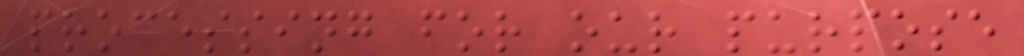processing for our purpose
